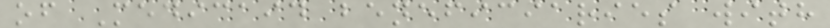of Medicaid beneficiaries with
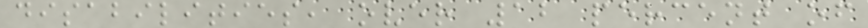disabilities, over 12 percent of
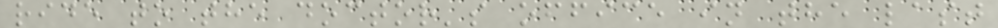ride to the doctor's office in the last
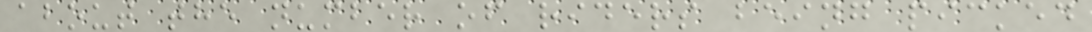about the number of riders being picked
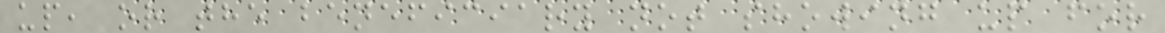up, or the beneficiary not showing up for
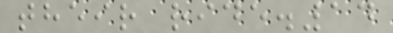their ride.14
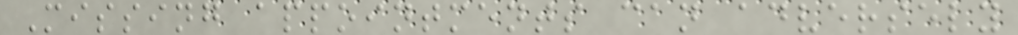Missing appointments can adversely
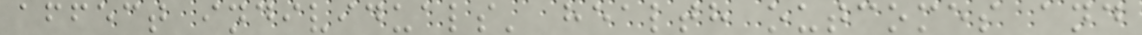affect individuals' health outcomes and
